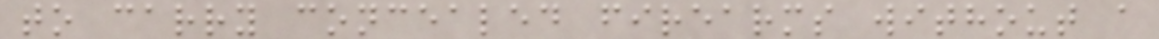to carry concealed firearms without a
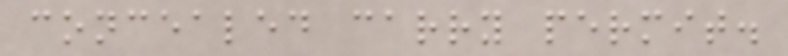concealed carry permit.
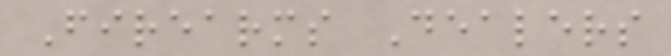Firearms Dealers
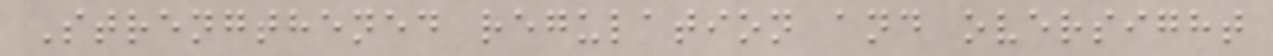Strengthened regulation and oversight
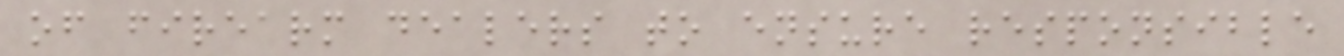of firearm dealers to ensure responsible
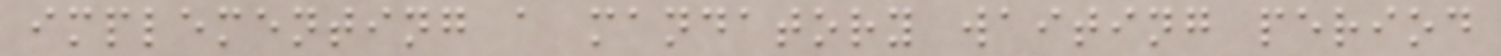implementing a mandatory waiting period
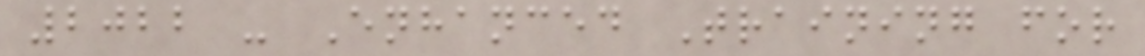2022 - Enhanced Training for
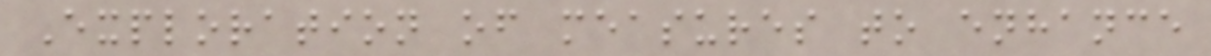Exploration of measures to enhance
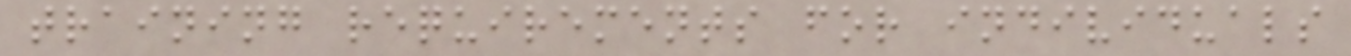training requirements for individuals
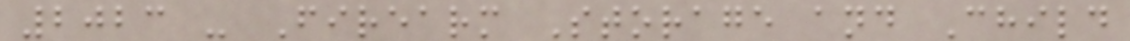2023 - Firearm Storage and Child
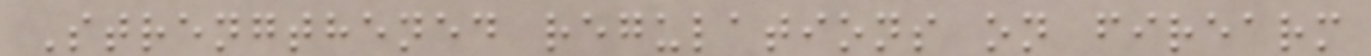Strengthened regulations on firearm
